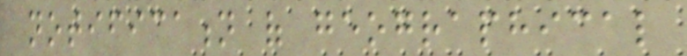notification of geographical
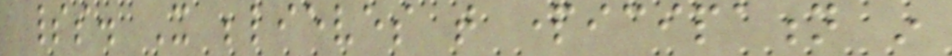spirits. It believes that participation in
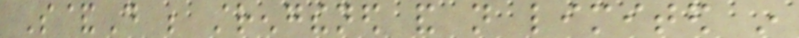S&D be strengthened and not limited in
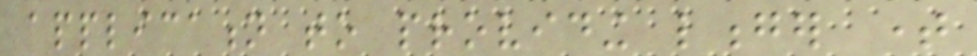application to providing longer time
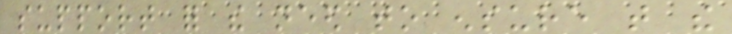support for the need to ensure that the
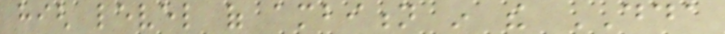high level of ambition in the DDA
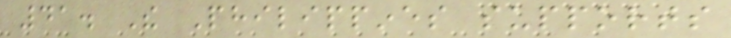41. The Philippines supports
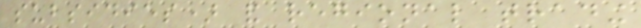subsidies) and regional trading
